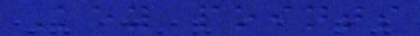Key points
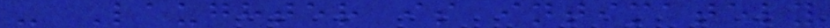- Laughter is intimately
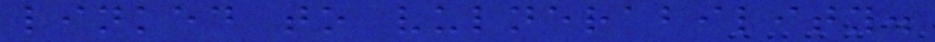linked to vulnerability.
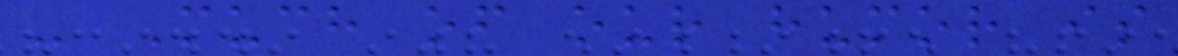- Much of our humor is
